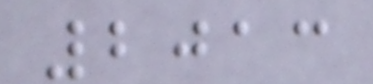2013
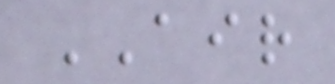AIR
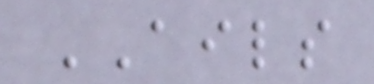AILS
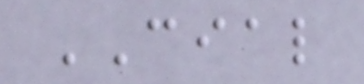CIAL
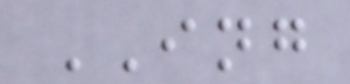ING
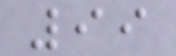99
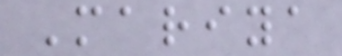Mariya
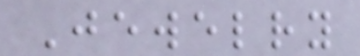Jewelry
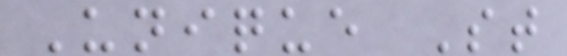Unique St
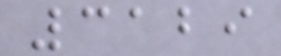3129
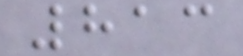813
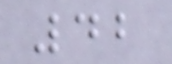42
